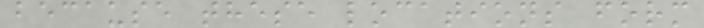because these locations form
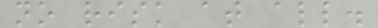no risk at all.
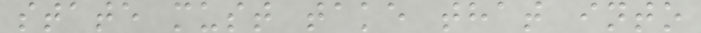state must take that into
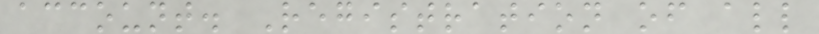account. Registration of all
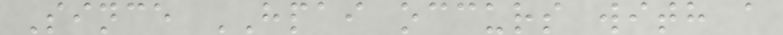Since HPAI occurs with a
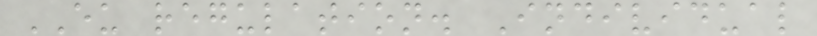EU regulation. Individual
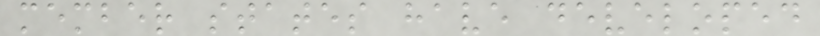member states have developed
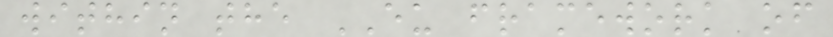within the EU framework of
